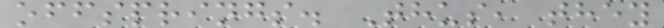offsprings. Thus, they
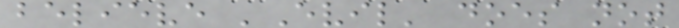believe 'Evil' does not
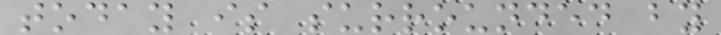today is surrounded by
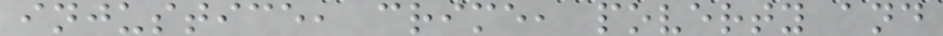injustice, crime, poverty and
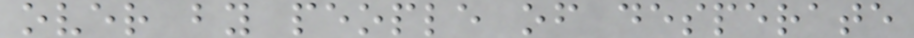over by people of desperate
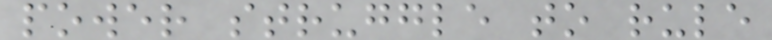power struggle to rule
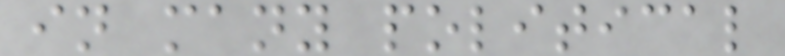in many political
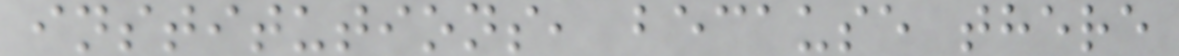institutions, because there
